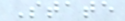State
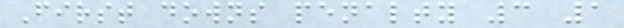First downs penalty 3 1
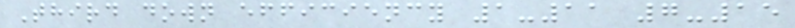Third down efficiency 1-11 7-15
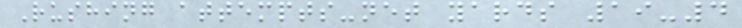Rushing attempts-net yards 19-4
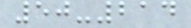50-214
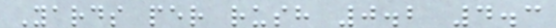Yards per rush 0.2 4.3
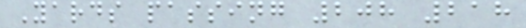Yards passing 208 218
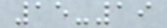15-19
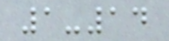1-14
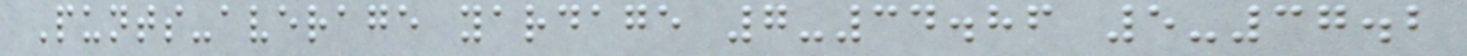Punts-average yardage 7-34.86 5-37.2
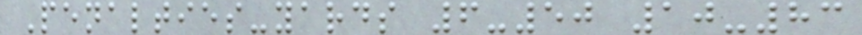Penalties-yards 6-50 10-83
